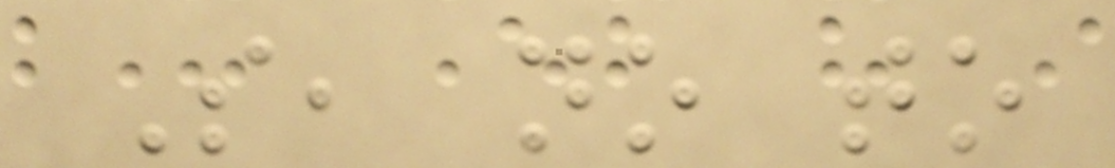So, no to
